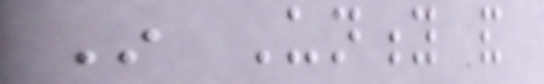In Unity and
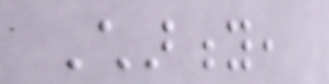Charity,
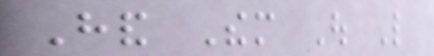Hand Them Out Like
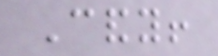Candy!
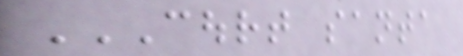COURT SANTA
